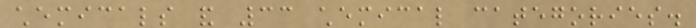chemicals and 33 chemical categories.
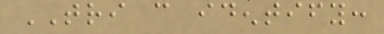TRI can identify:
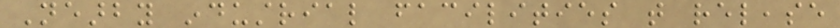Nearby industrial facilities that release
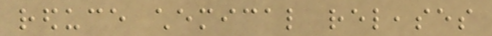reduce chemical releases
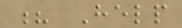? Help
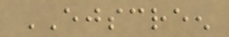EJSCREEN
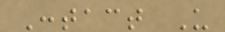Contact Us
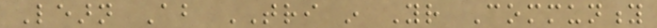Learn About TRI in Your Community
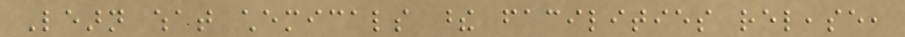Learn what chemicals these facilities release,
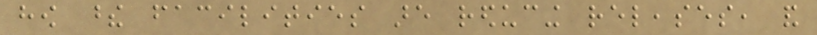how these facilities are reducing releases, and
